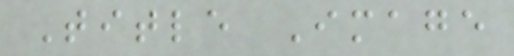Title Image
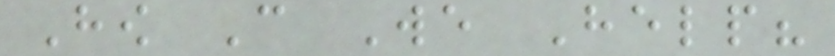How Can We Help?
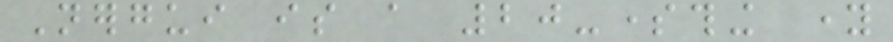Nergui is a 20-something young
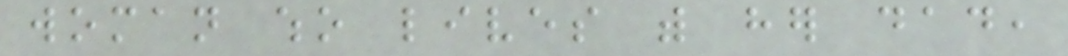woman who lives with her dad,
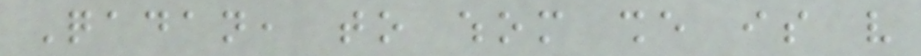Qadan, to whom she is very
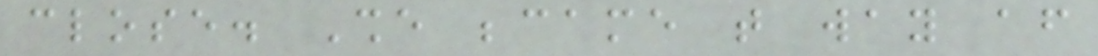close. She became that way after
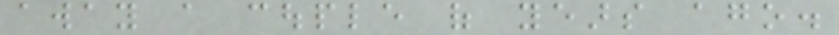away a couple of years ago.
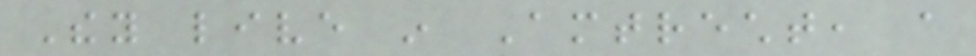They live in Amtrecht, a
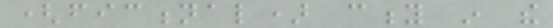(fictional) city in the
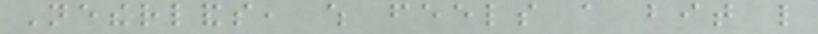Netherlands, which feels a bit like
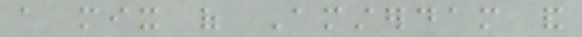a mix of Amsterdam and
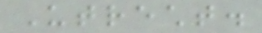Utrecht.
